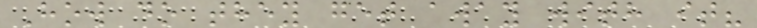How do they get away with it?
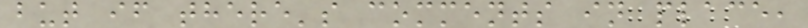but if there's comments in place,
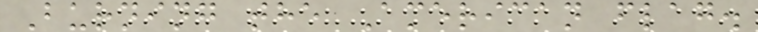Burning the American flag.
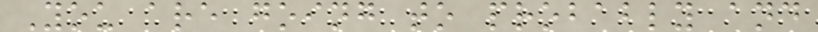You are going to probably and
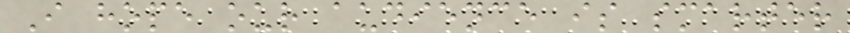I hope our audience is smarter
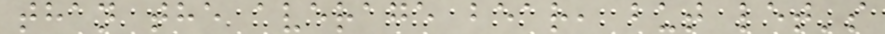than the average bear, but let's
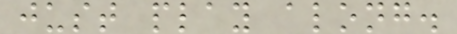just play along.
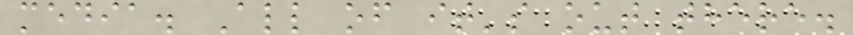media. All of it's out there.
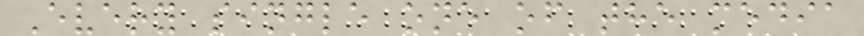Every single one of the media
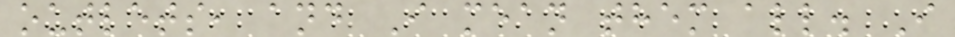outlets, and I mean them all. I
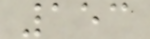153
